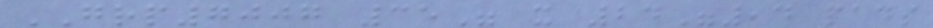GRP7007 35" x 24",4 pads
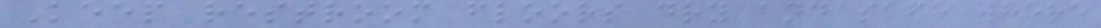Keep restroom floors dry and safe where
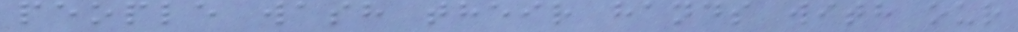people wash their hands with our
